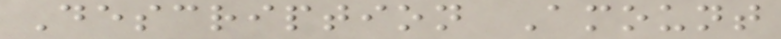Description Amount
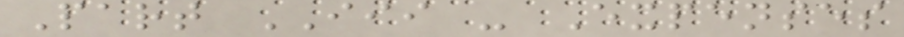Part III - Expenses
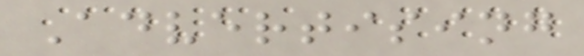Advertising
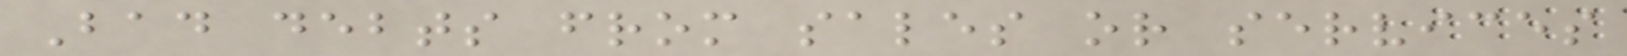Bad debts from sales or services
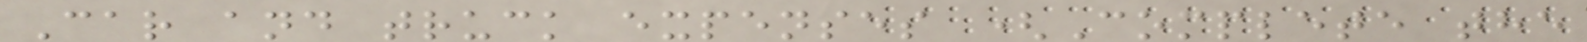Car and truck expenses (Complete the
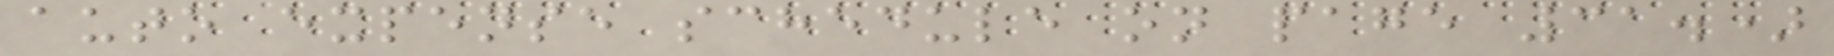auto expense schedule on page 31.)
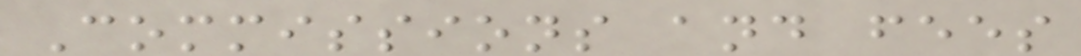Commissions and fees
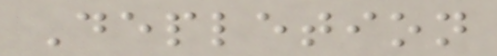Depletion
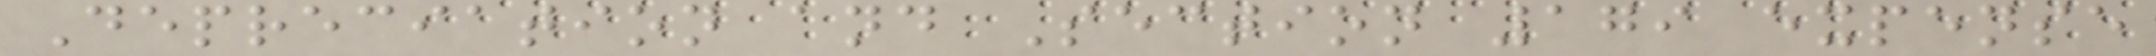Depreciation and Section 179 expense
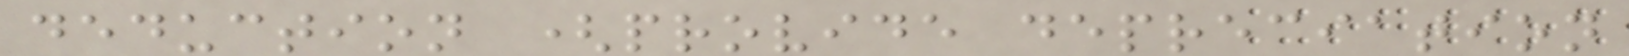deduction (provide depreciation
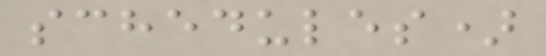schedules)
